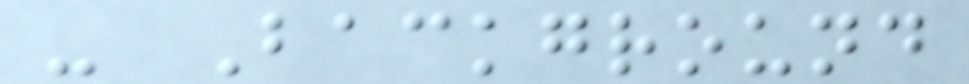- Background
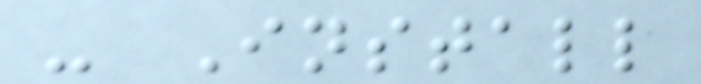- Install
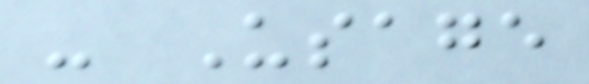- Usage
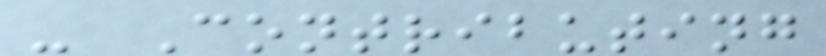- Contributing
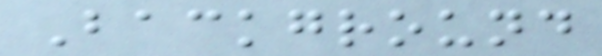Background
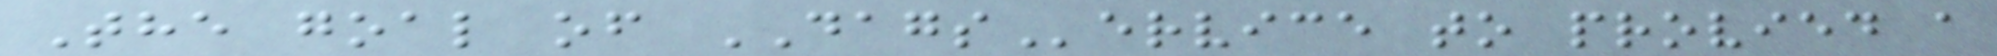The goal of DAGService to provied a
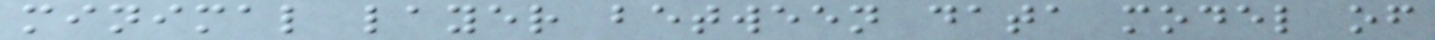minimal layer between data model of
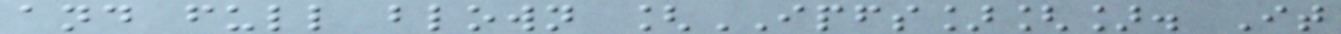and full blown [IPFS][]. It
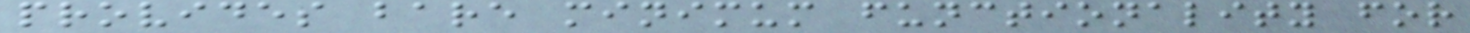provides bare minimum functionality for
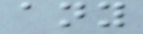any
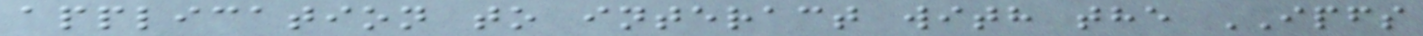application to interact with the IPFS
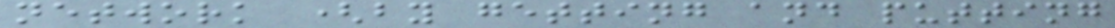network (by getting and putting
